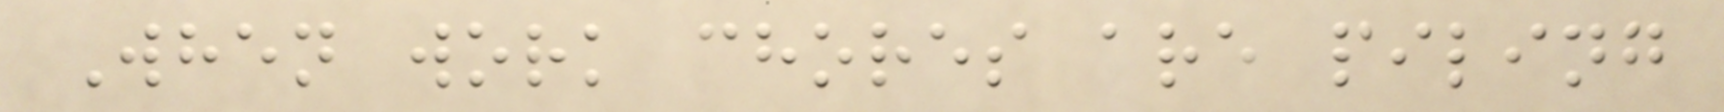When work chores are piling
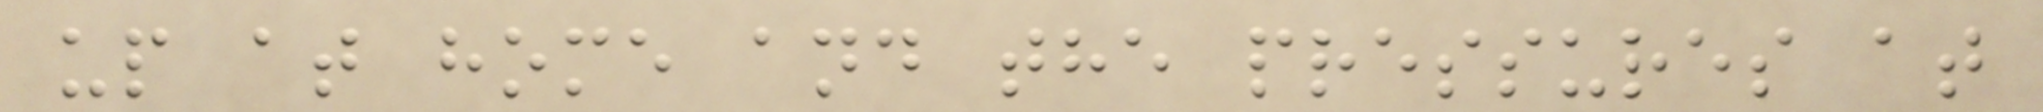up at home and the pressures at
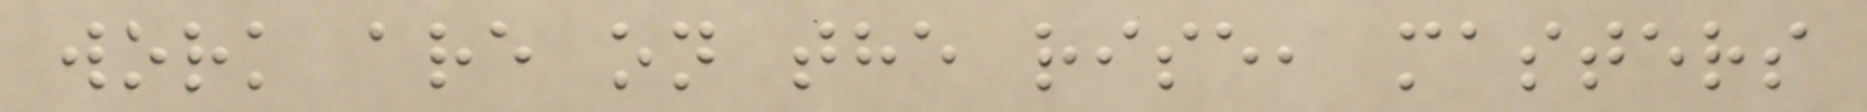work are on the rise, masters
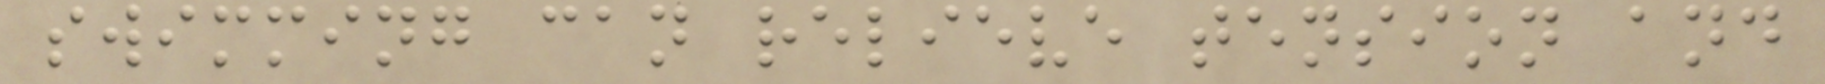swimming can relieve tension and
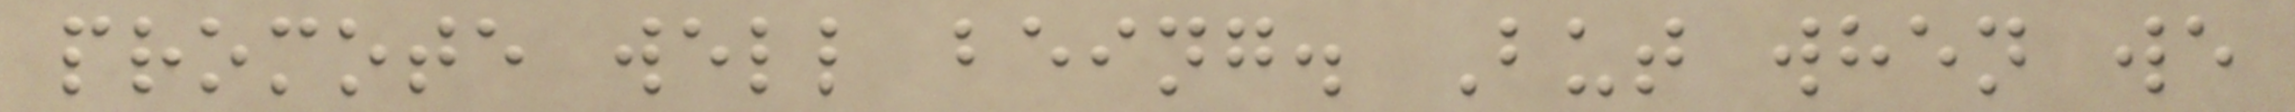promote well being. But when we
